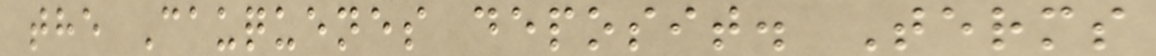the Cauquenes deposit. Terms
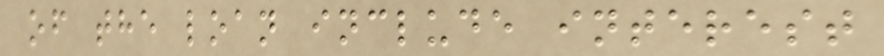of the loan include interest
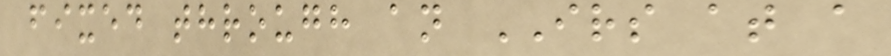fixed through an IRS at a
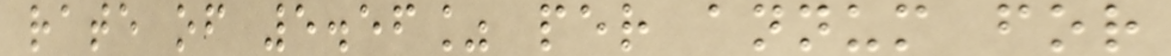rate of 5.56% per annum for
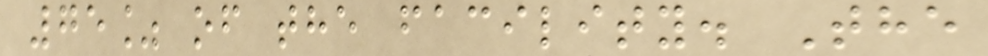75% of the facility. The
